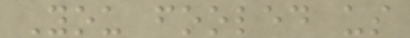You fooled us
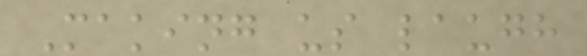Making us laugh
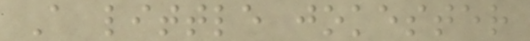A little jokester
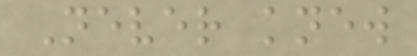Never knew
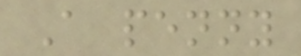A penny
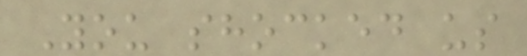You shocked us
